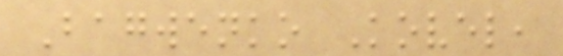Bagwenko Kovel,
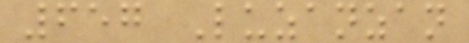657 Luzanzan
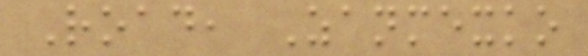Road, Zanmexko
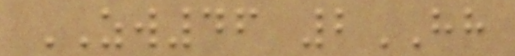ZW46 2HH
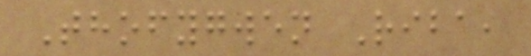Thofygwen Riba,
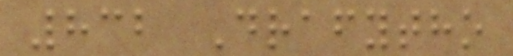832 Drafytho
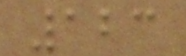123
